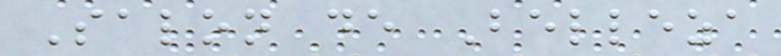Salon de Belleza
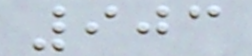903
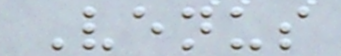Venus
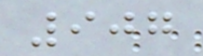907
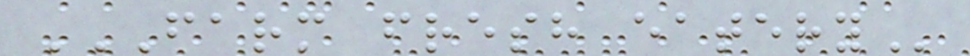FARM FRESH EATERY
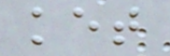ket
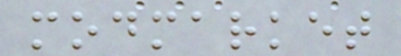modmarket
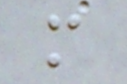m
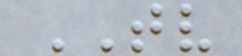TV
